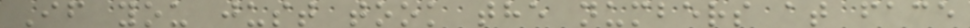If you just took the numbers at face
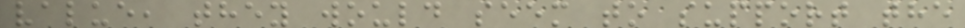value, they would seem to support the
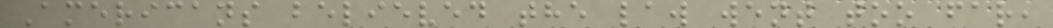Americans believed the law went too far,
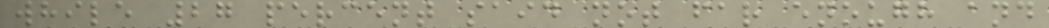while 27 percent said not far enough and
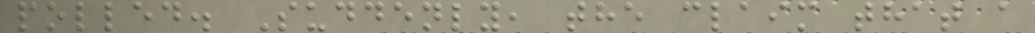polled. Suddenly, the claim that a
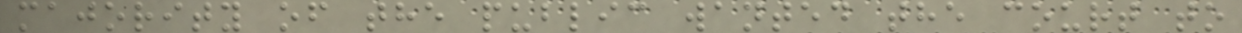majority of the public wanted the court to
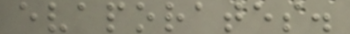evaporates.
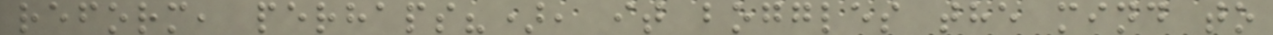reform, perhaps?), it boggles the mind to
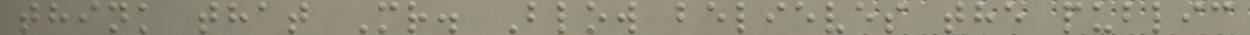think that Mr. Blow believes the public
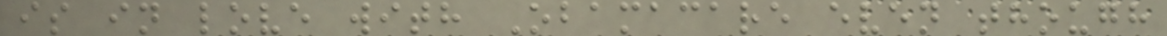is in love with Obamacare even though
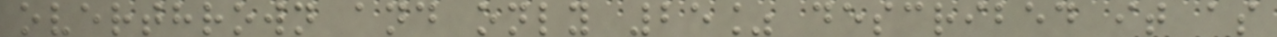overthrown and only 25% described it as
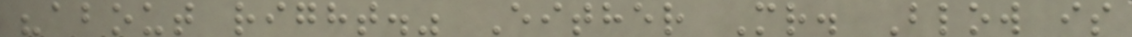"about right." Either Mr. Blow is
